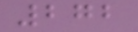272
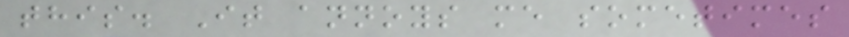this. It annoys me sometimes
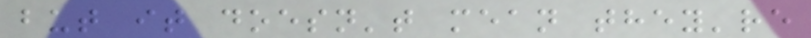but it doesn't mean they're
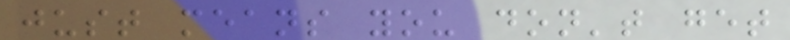just means you don't get
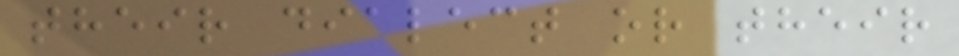their dialect or their
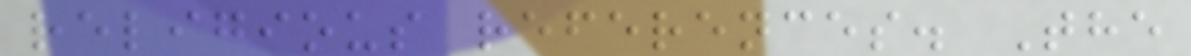religious references. The
